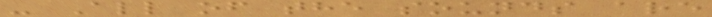- All of the sounds are
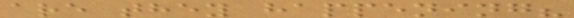are they happening?
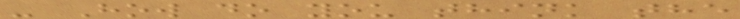- How do you think the
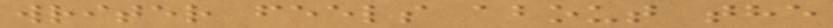writer feels about the
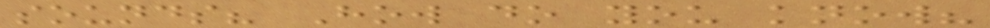sounds? How do you know?
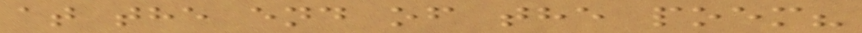at the end of the poem?
